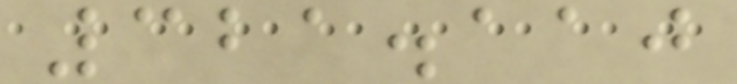321.110
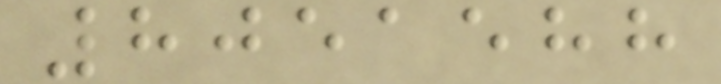8051588
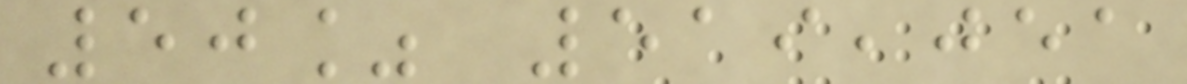50% 519,051
